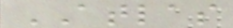ATLAS
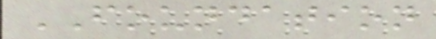FOUNDATION
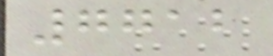7712
